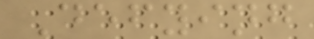Defying
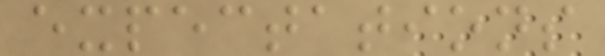expectations
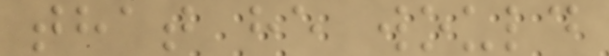that he would
